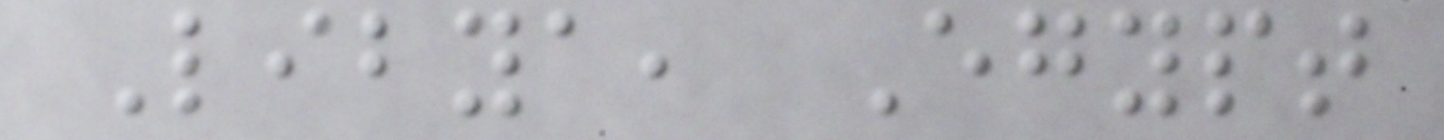Libya, Egypt
